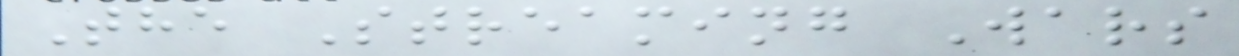The Streaming Wars
